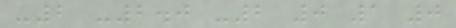-2 -2.0 -2 0 1 0
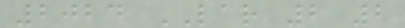2024 LAR 2 2
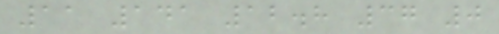11 141 12.8 37 0
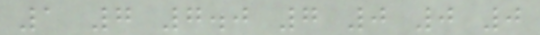1 7 7.0 7 0 0 0
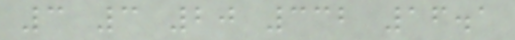3 3 20 332 16.1
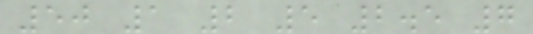50 1 2 5 2.5 7
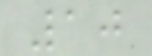10
